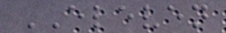ELEVEN
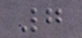7
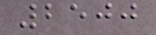2500
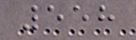558
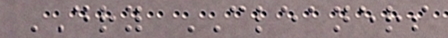DRY CLEANERS
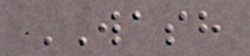WASH
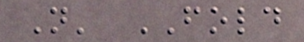N' FOLD
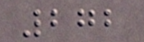272
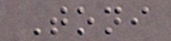Toni
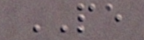PE
